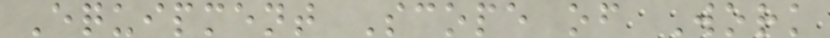Equipment Scope of Work
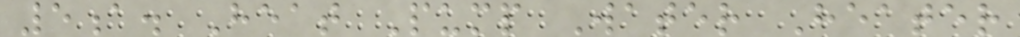5a. Heat Pump Water Heater
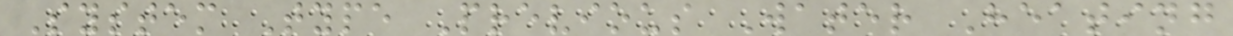System Type Previous Water Heating
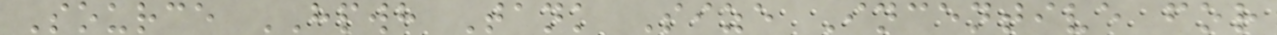Source HPWH Tank Size Incentive for
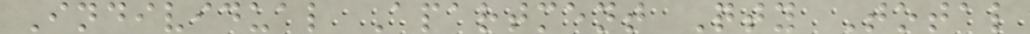Individual Apartment Qty Total
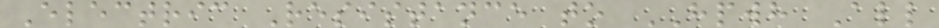Electric Resistance to HPWH All
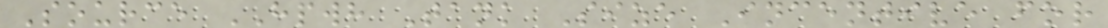Source HPWH Tank Size Incentive for
